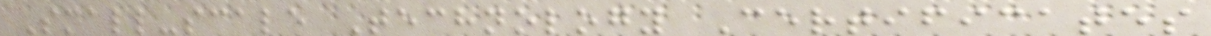Small-scale Technology Certificates
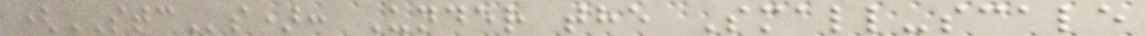(STCs): Under the Small-scale
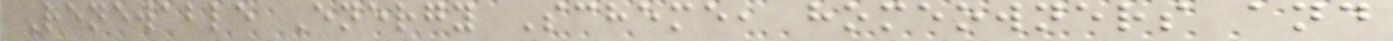Renewable Energy Scheme, homeowners and
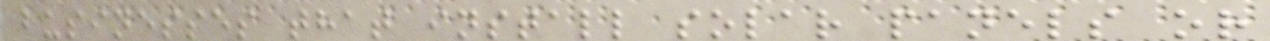businesses that install solar panels or
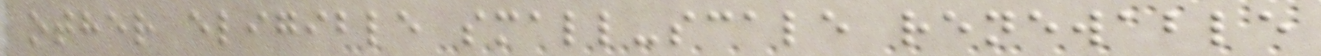other eligible small-scale renewable
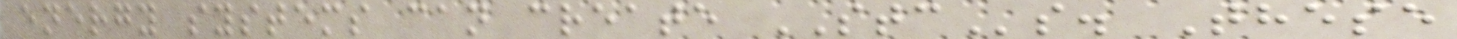energy systems can create STCs. These
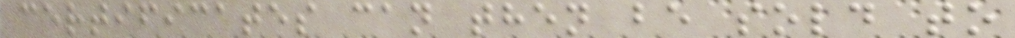certificates can then be sold to
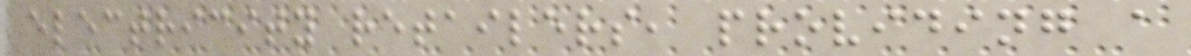electricity retailers, providing a
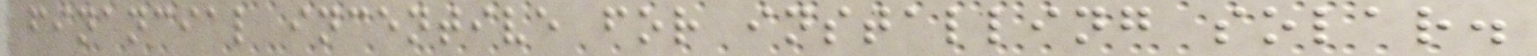financial incentive for installing solar.
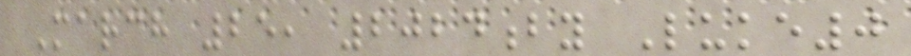March 25, 2024by Luke0
